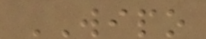WIPO
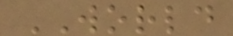WORLD
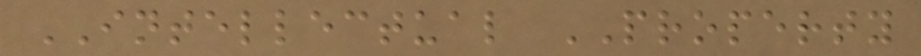INTELLECTUAL PROPERTY
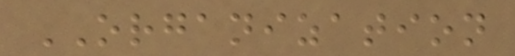ORGANIZATION
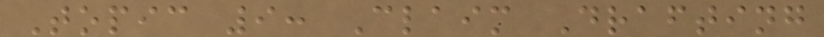Topic 9: Claim Drafting
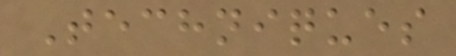Techniques
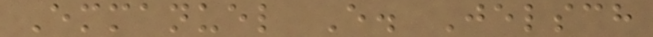Emmanuel E. Jelsch
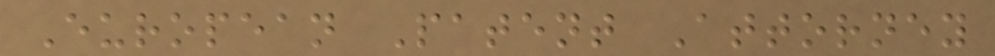European Patent Attorney
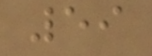59
